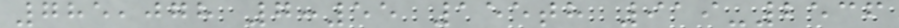785,078 7:55 155th 919-2536
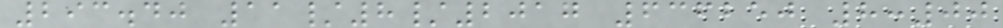293.40 11/8/2017 636250 8:00
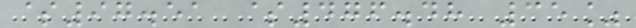$97.51 $476.48 35%
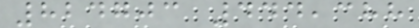824703 444,388
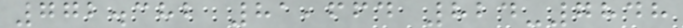772.382 81,664 824-7848
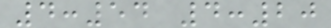4:54 4:20
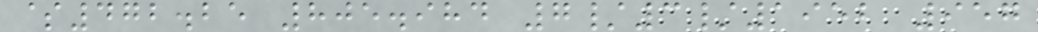$472.25 805.984 7/3/1952 957
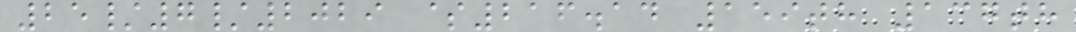25/7/2029 $216.14 159th 137th
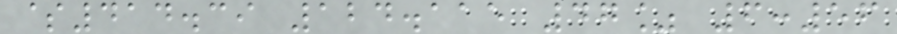$414.39 124.115 47% 6:56
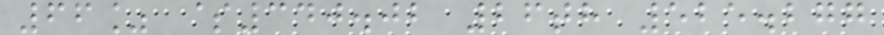66% $340.02 26th 525.277
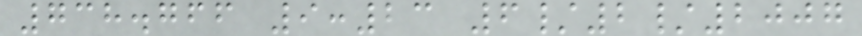738.766 9:23 6/2/2007
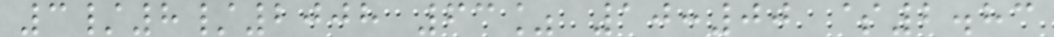3/8/2008 63% 10:00 $2.83
